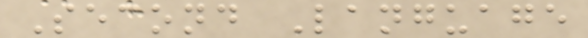Second Language
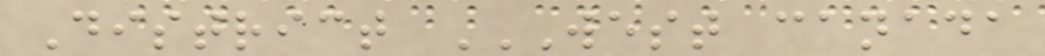District WEST CANADA
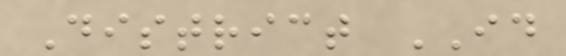District ID
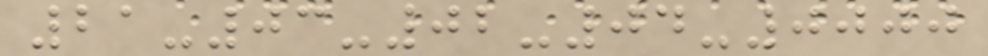21-03-02-04-0000
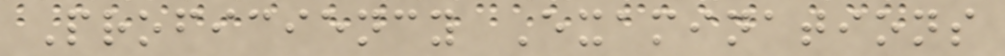Proficiency Examinations
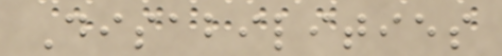Disabilities
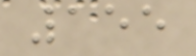155
